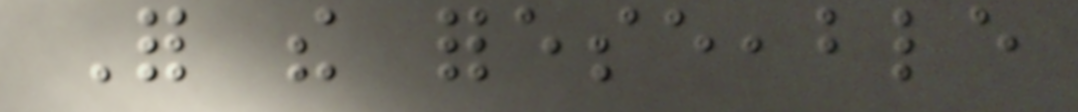For the foreseeable
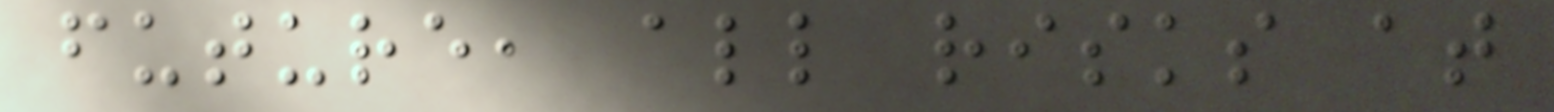future, all risks at
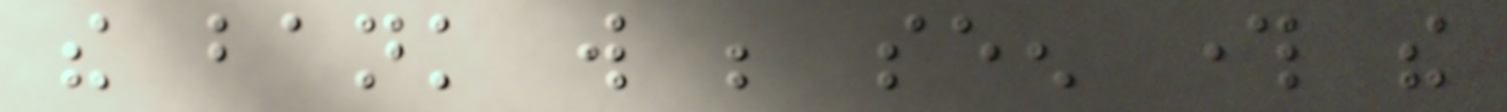the bank will be seen through the
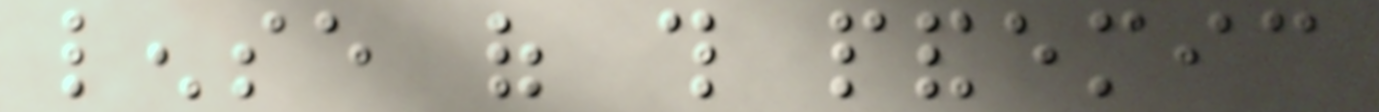lense of this pandemic
